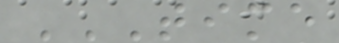TIME
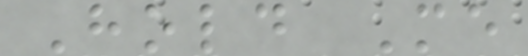Hold Me
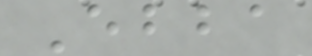Ebba
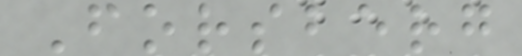Forsberg
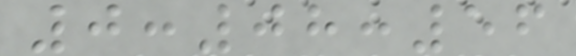0:08:56
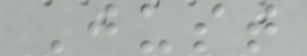Just
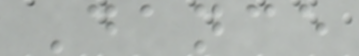Dance
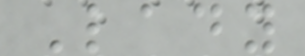Lady
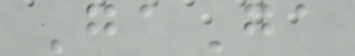GaGa
